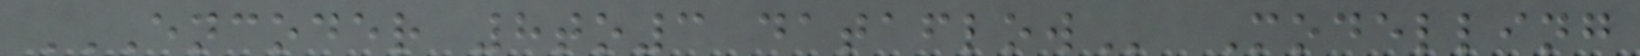ENCODER 8TO3 DATAFLOW Modelling
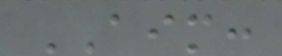AIM:
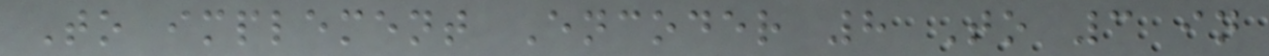To implement Encoder 8 To 3 in
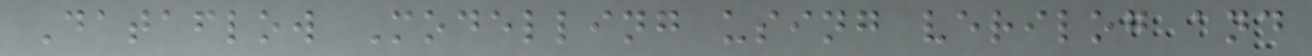Dataflow Modelling using verilog and
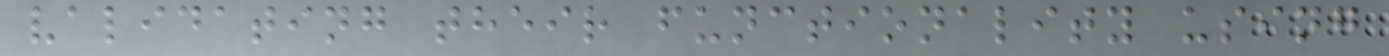validating their functionality using
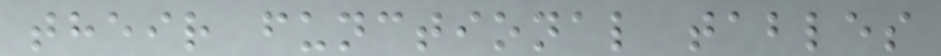their functional tables
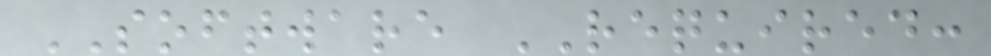SOFTWARE REQUIRED:
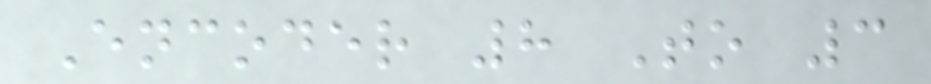Encoder 8 To 3
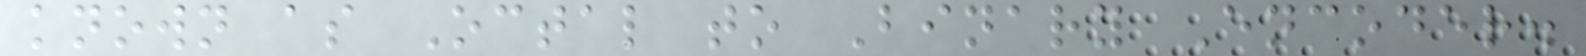known as Octal to Binary Encoder.
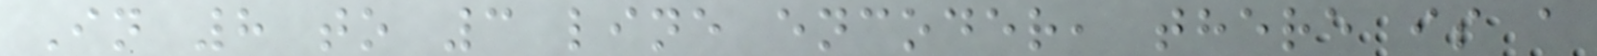In 8 to 3 line encoder, there is a
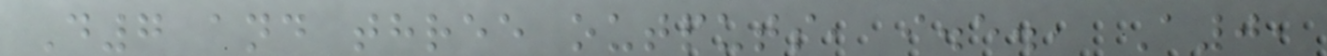D7 and three outputs, i.e., A0,
